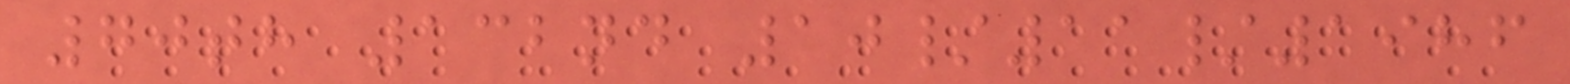70th 132nd 10/11/1986
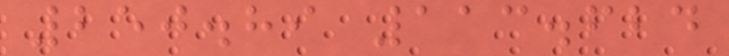250.89 113.624
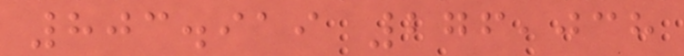803.919 276,038
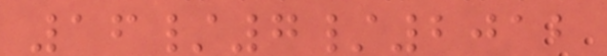16/7/2012
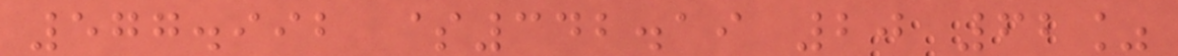577.992 $342.19 20 62%
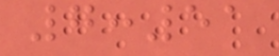7:51
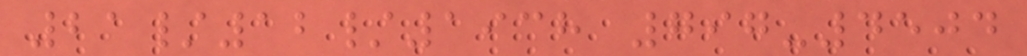21/12/1938 797-4504
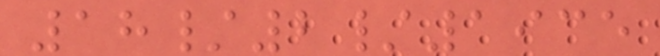18/2/1935
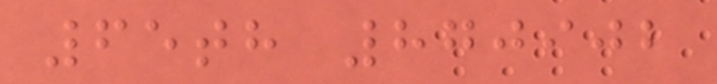65th 870902
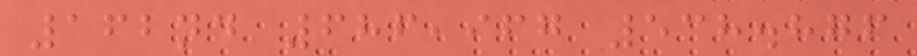162nd 686,967 538.876
